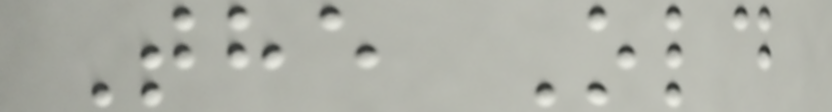The Old
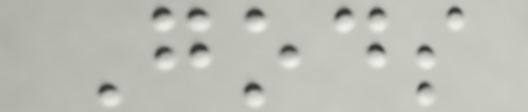Gods
